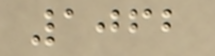1062
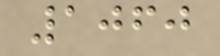1060
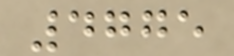4775
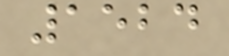1524
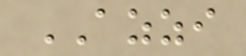AZZI
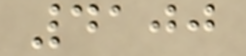4100
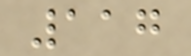117
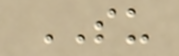SU
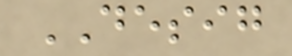DESIG
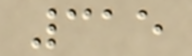315
